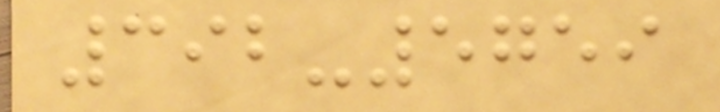392-5759
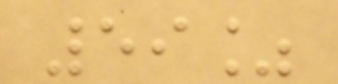59%
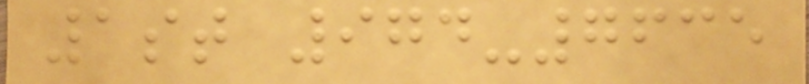1st 974-7635
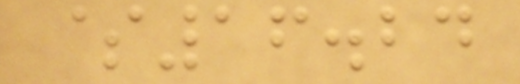$16.24
